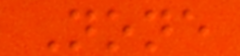None
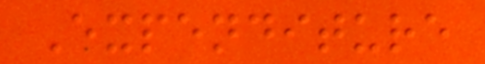Expenditure
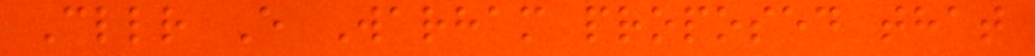Cllr E Warham proposed that
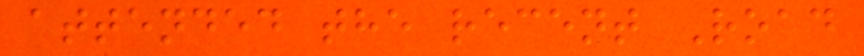attended the recent Road
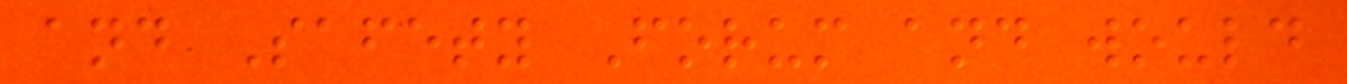and Safety Forum and would
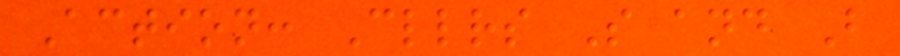Action: Cllrs S and B
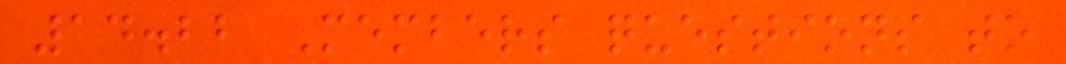14.22 Members questions to
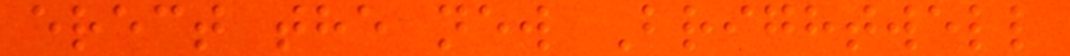erect the new Brightwell
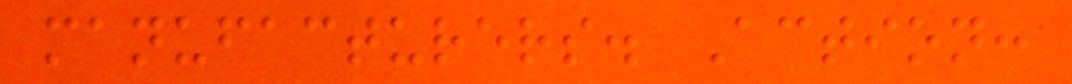manufacturers. Action:
